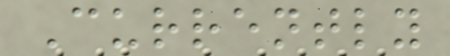Currently
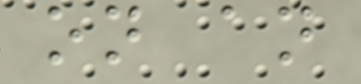on an
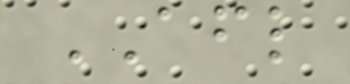AFL
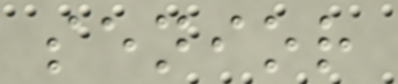senior
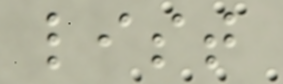list
